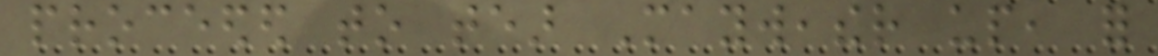proceeded to tear Mayweather up, for
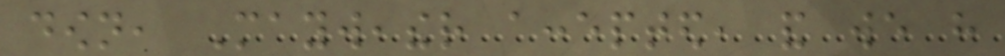down, Mayweather accepted, and we have
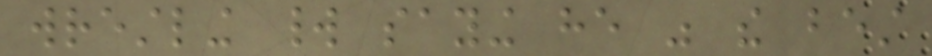wrestling world saying he was the best
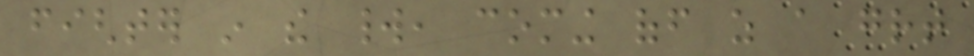fighter in the world, coming off as a great
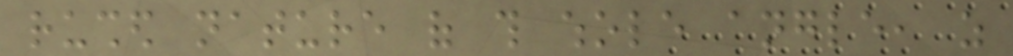rushed nature of this whole angle, as
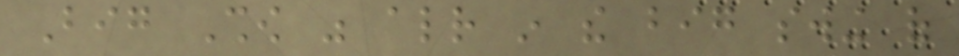Big Show was already in the big swing of
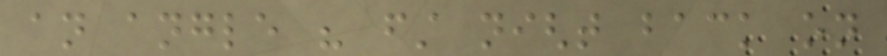an angle his first night back on
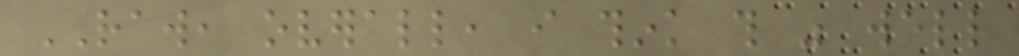RAW, overall, i think this was well
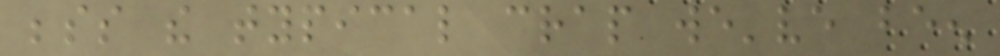besides the typical crap we've been
